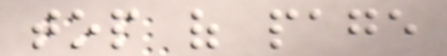top of page
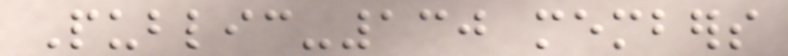Public-130 members
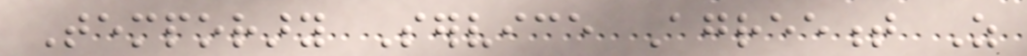Temporary Service Agreement As
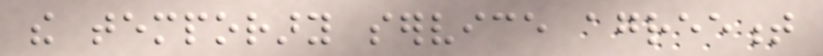the temporary service agreement
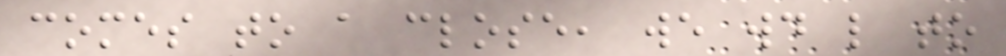comes to a close, we would like to
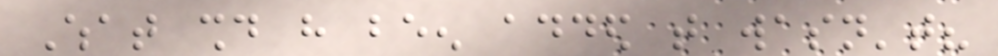What should have been added that wasn't?
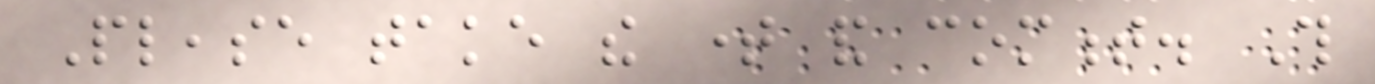Please take the time and comment. This
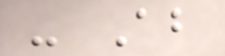- About
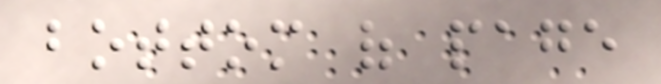bottom of page
